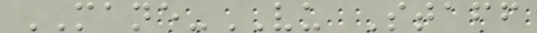MANE-VU Staff
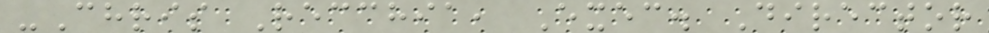-Chris Recchia, Exec. Director
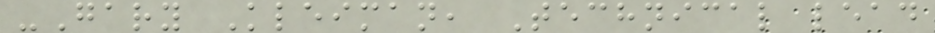-Gary Kleiman, Technical lead
